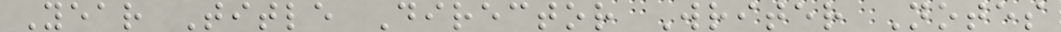Year Title Director Writer Notes
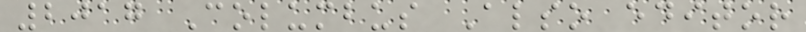2017 Columbus Also editor
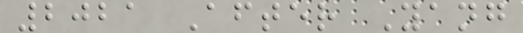2021 After Yang
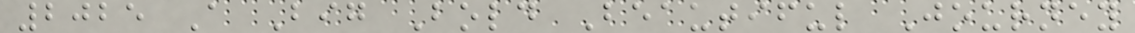2025 A Big Bold Beautiful Journey
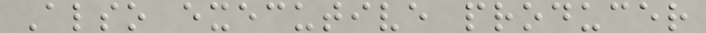Also executive producer
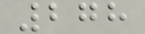278
